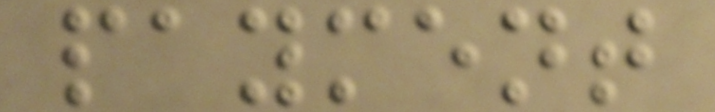payment
